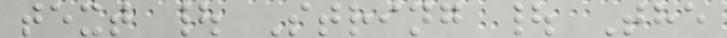text | String | The
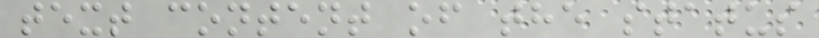text content of the status
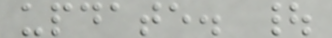update. |
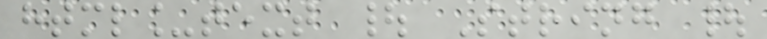html_text | String |
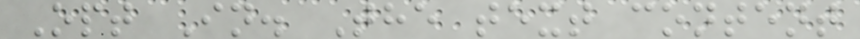Opt In. The text content
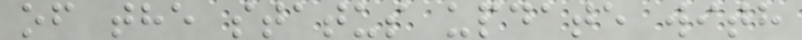of the status update with
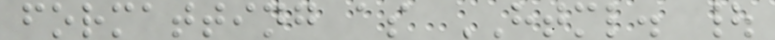formatting as HTML. |
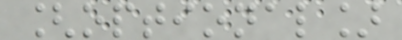[optional]
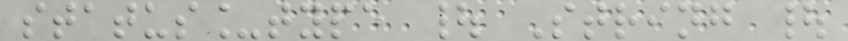status_type | String |
